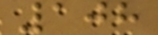108
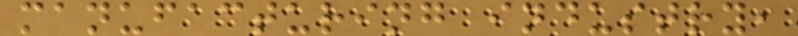manufacturing industry,
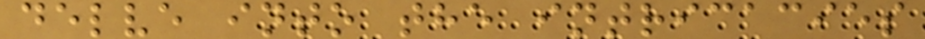delve into the intricacies
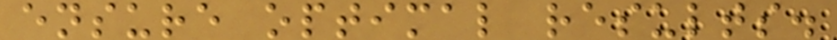ensure optimal results.
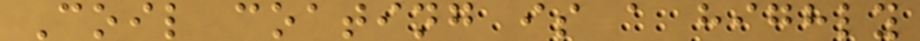Coil coating is a highly
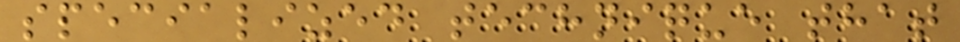specialized technique that
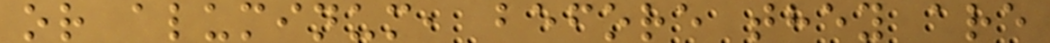or aluminum, before they are
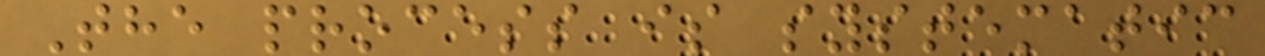The process is systematic
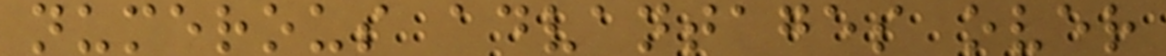numerous advantages over
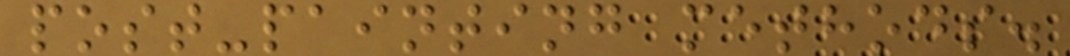post-painting methods.
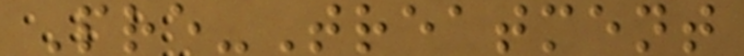Pre-Treatment
